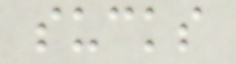sucks
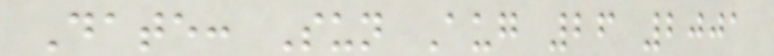Date: Sun Aug 26 2001
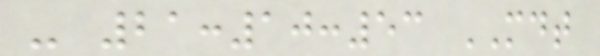- 21:10:53 MDT
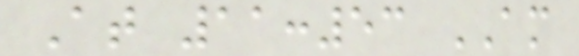At 11:53 AM
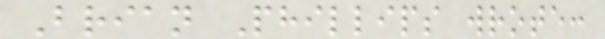Brian Phillips wrote:
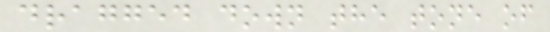dragged down the tone of
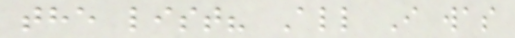the list? All I was
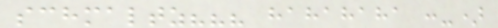schmaltz??? hahahaha :-)
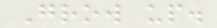Grow up.
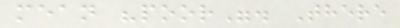mean "poor". There
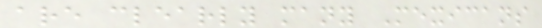are clearly many Mexicans
